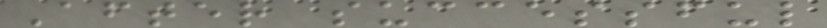After successful
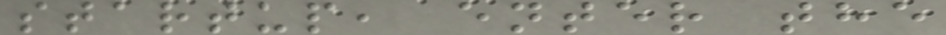startup, enter the
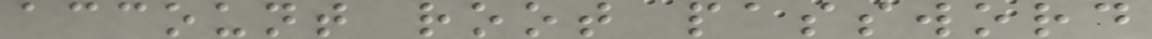account root password
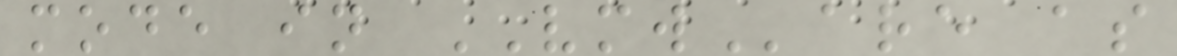mode in VMWare as
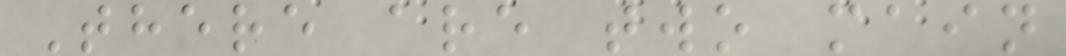There are two main
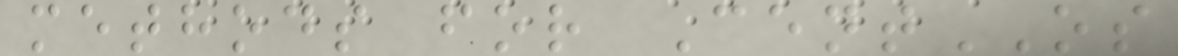methods for CentOS
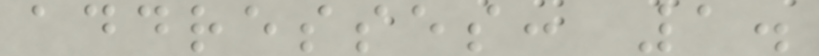addresses: 1.
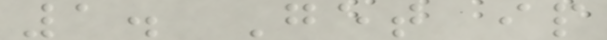1. Get ip
